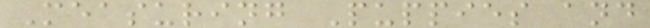Measuring Puppies and
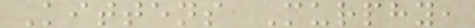Kittens Murphy,
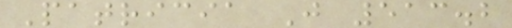Patricia J 513.2
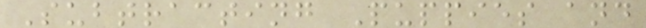Subtracting Puppies and
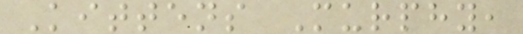Kittens Murphy,
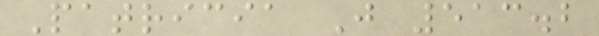Patricia J 513.2
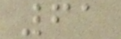61
